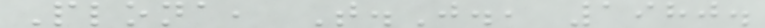Plona, T.J., 1980.
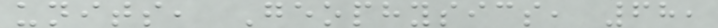units, Geophysics, 68,
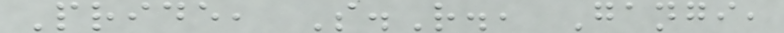Pride, S.R., Gangi,
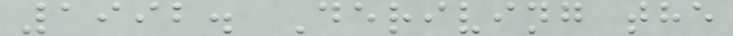1992. Deriving the
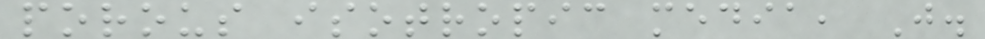porous isotropic media, J.
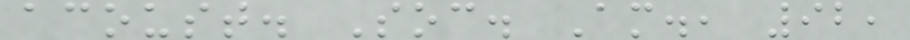acoust. Soc. Am., 92,
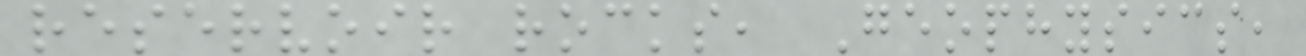reservoir rocks, Geophysics,
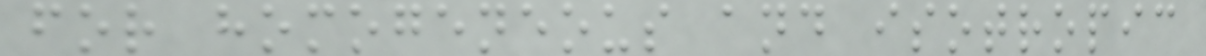for homogeneous and isotropic
